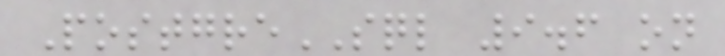PostgreSQL 9.6 on
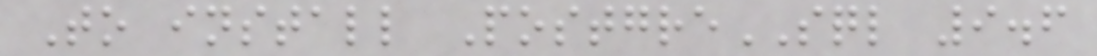To install PostgreSQL 9.6
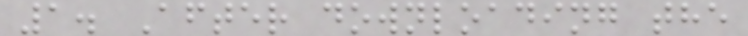1. After downloading the
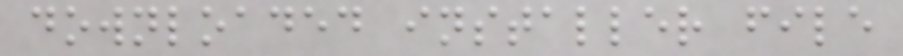downloaded installer file
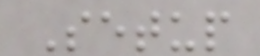Setup
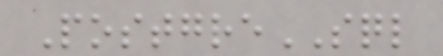PostgreSQL
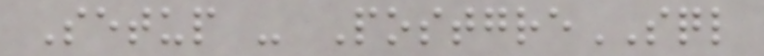Setup - PostgreSQL
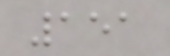151
